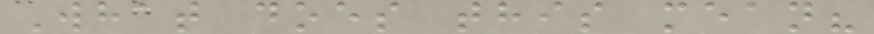What does this mean?
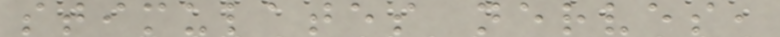stimulates nerves,
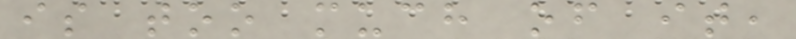is too much of it,
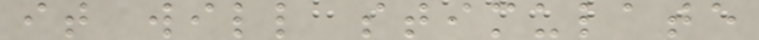it will stimulate
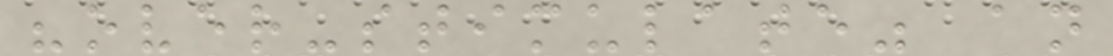"over-stimulate" an
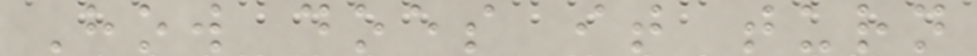How does it turn
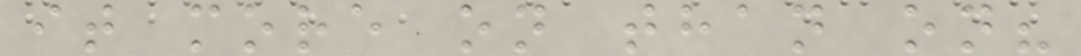it more on than on?
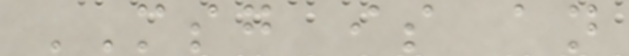MSG is an
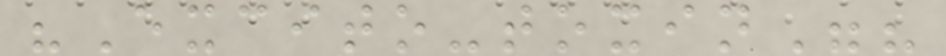"Excito-toxin"?
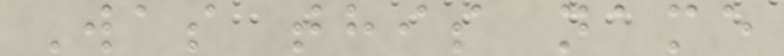Was this name
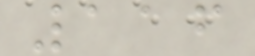116
